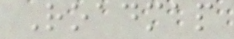Roadmap
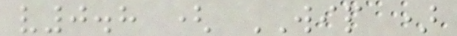v0.8 ( WIP )
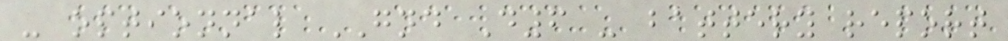- optionnal GND D6 - battery report
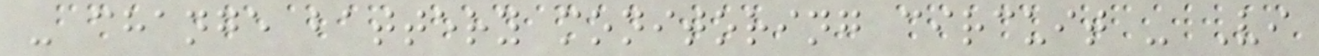- change battery monitoring circuit - Vi
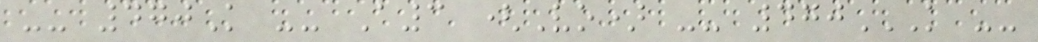-- 470K -- A3 (Vo) -- 470K --
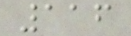116
